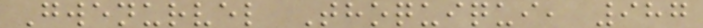Gwenurvel Thoquiqui, 987
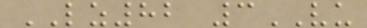LZ82 3VU
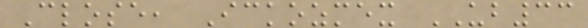Close, Ickozmex UB33
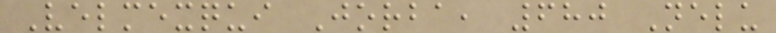Velmexqui Jorba, 680 Nelu
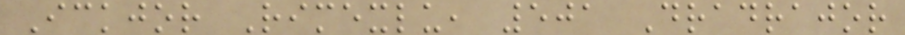Ickjor Rimexlu, 501 Dradrajor
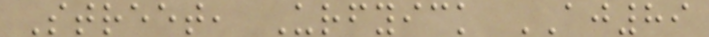Street, Urfyick AJ89
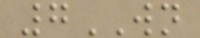7WN
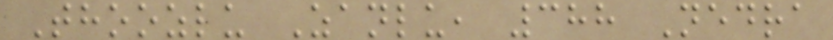Thoozlu Zanlu, 388 Nedra
